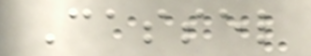Cassel
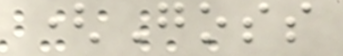(Goss
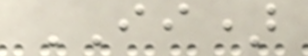II)
